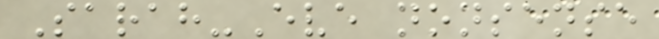Sarah-Eve nonsense
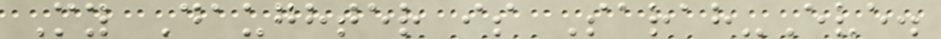My Daughter is Sarah-Eve.
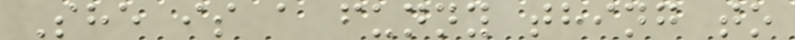She is a funny thing to
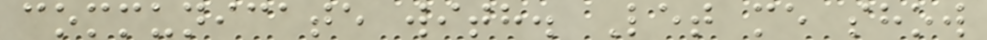communicate with. Let me show
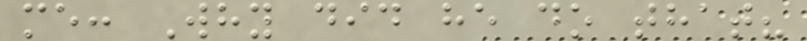me: Why did he do that?
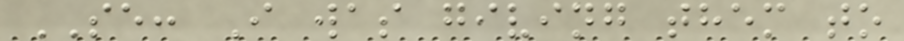SE: I was giving them to
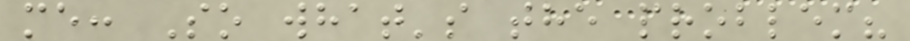me: So what's the problem?
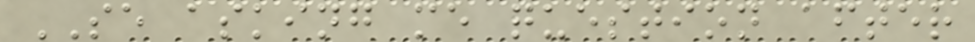SE asking me question after
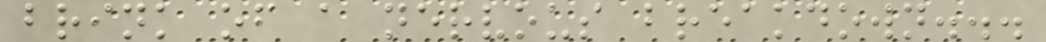brink of a nervous breakdown...
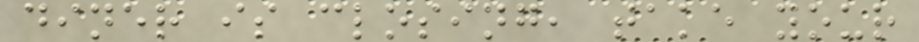diner is closing, take your
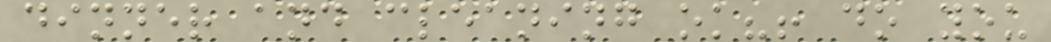dinner and cleaning ok?! do you
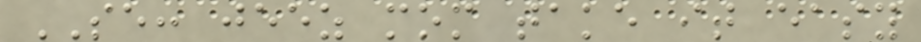SE: jeez mom take it easy
